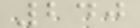240
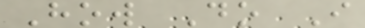How Do I
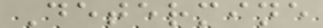Determine
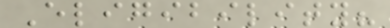Eligibility?
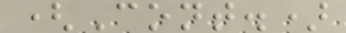(Cont.)
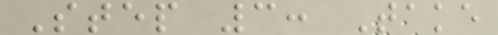Step 3: Take
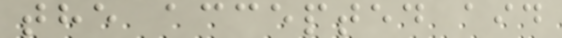the accepted aid
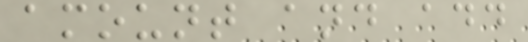amount and add
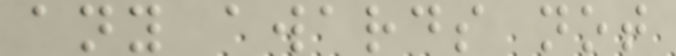any awards not
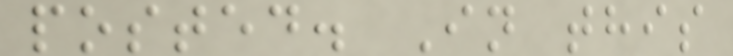posted. In this
